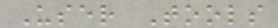User Tools
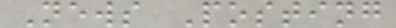News Posting
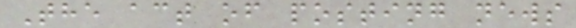The act of posting news
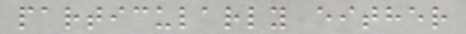particularly either
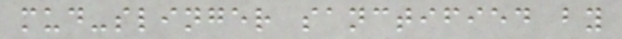mud-slinger sanctified by
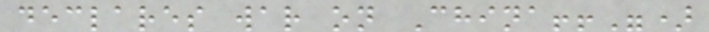declares war on China!!")
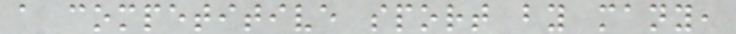a competitive sport by many,
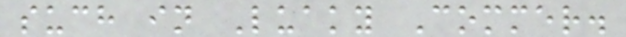such in Luaky Commer.
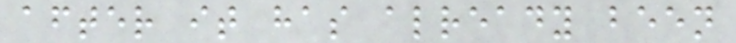after it has already been
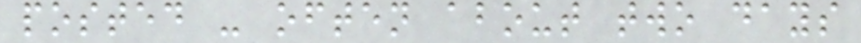posted - often about two days
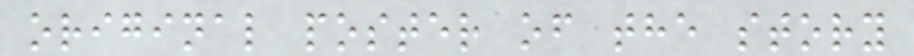original poster of the story
